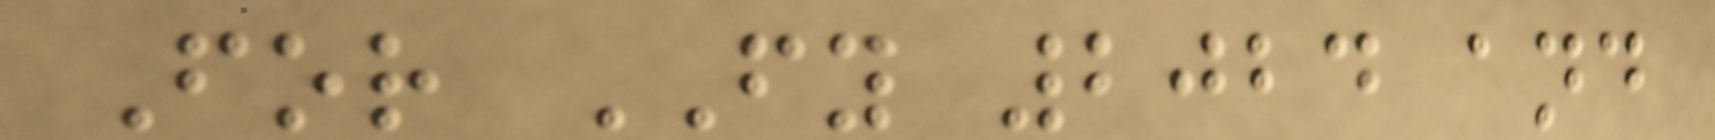For FY 2024 and
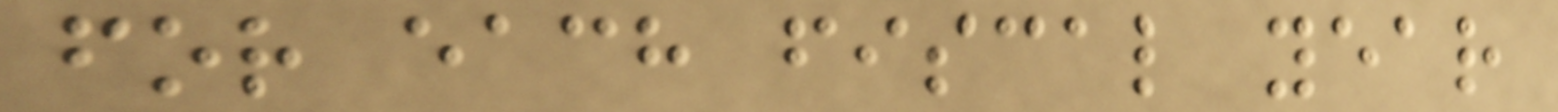for each fiscal year
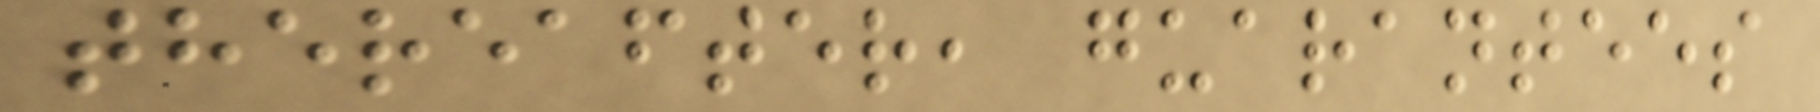thereafter, guarantees
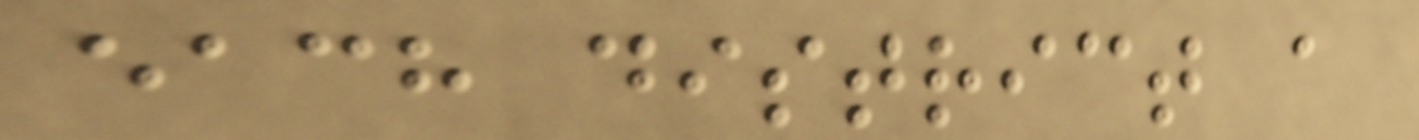each district a
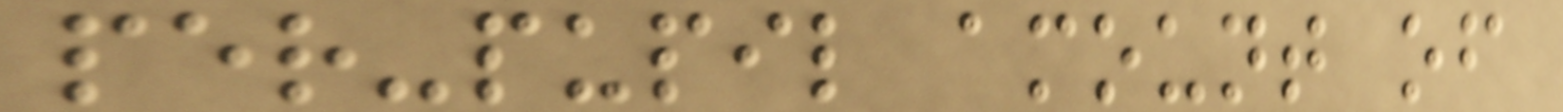per-pupil amount of
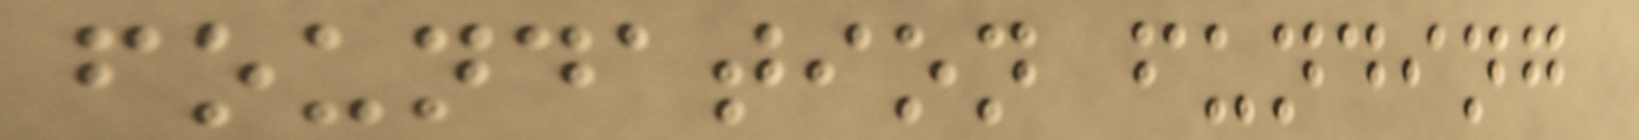foundation funding
